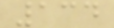134
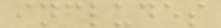includes
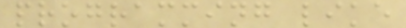programming like
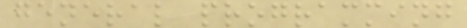general programming
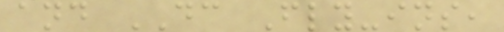and DC Fly-ins,
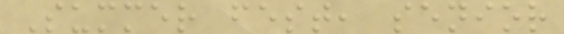Summer fest, senior
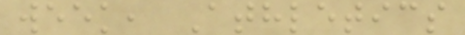week, Athletics
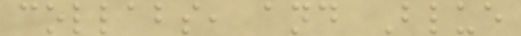collabs, and Blue
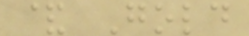& Gold
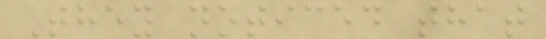They noticed that
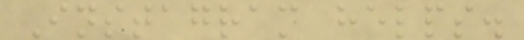Instagram helps.
